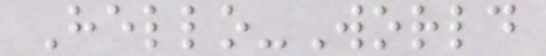Hello-World
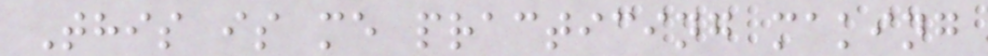This is me practicing making
